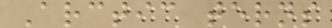Arctic terns
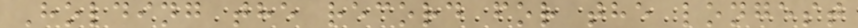Holding the record for the longest
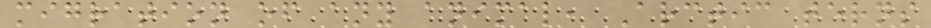migration of any animal, Arctic terns
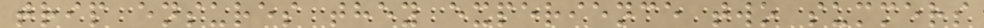trip ensures they experience two summers
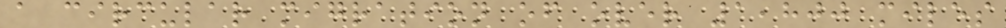a circular migration of over 1,800 miles
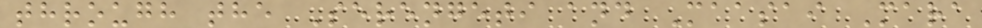through the Serengeti and Maasai Mara
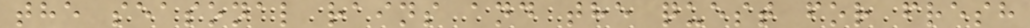the seasonal rains and the quest for fresh
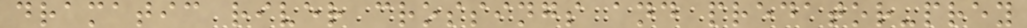dramatic river crossings and predator-prey
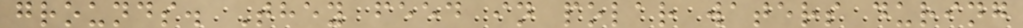grounds. They feed in polar waters during
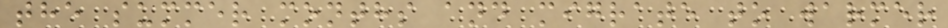the summer months and migrate to warmer
